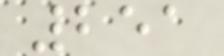251
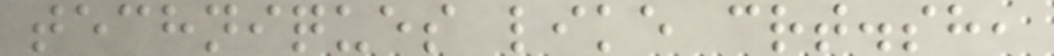techniques like crt.sh,
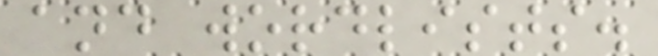and wordlists.
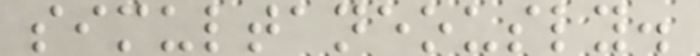simultaneously.
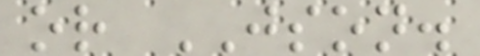or JSON.
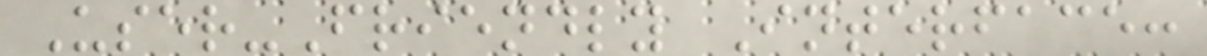User-Friendly Interface:
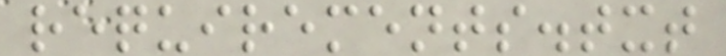requirements.txt
